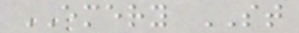EMERY ST
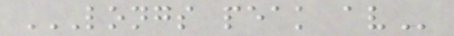LONGS PEAK AV
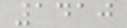1410
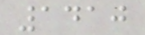1410
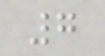7
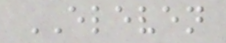ELEVEN
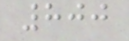800
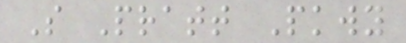S Pratt Pkwy
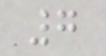7
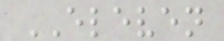ELEVEN
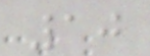10
